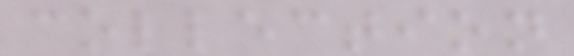collection
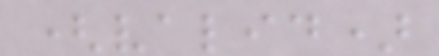(valid)
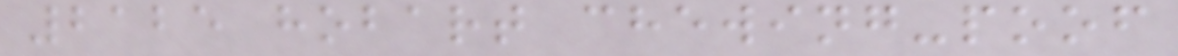2125 hobart chewing-poof
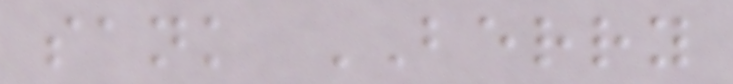sank BERRY
